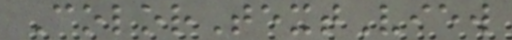ColorTextView
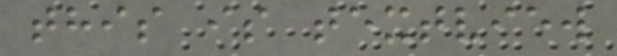this is textview
